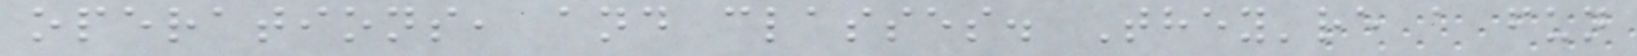operations, and classes. They're a fun
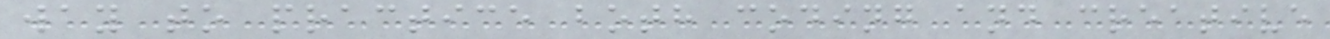way to practice both coding and creative
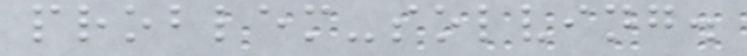problem-solving.
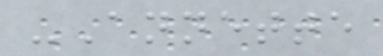-Annette
